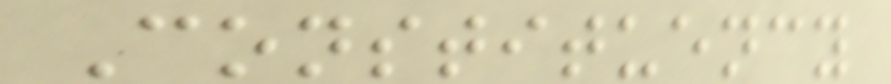Constituency
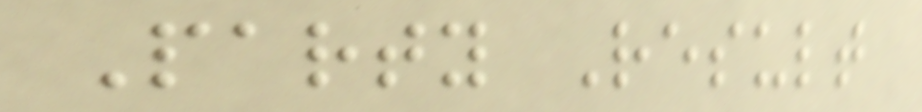Party Result
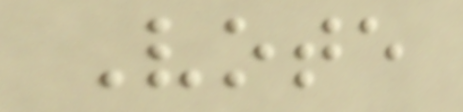Vote
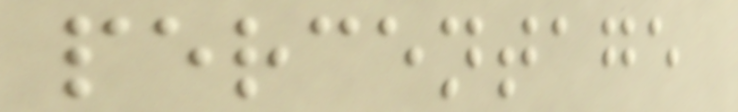percentage
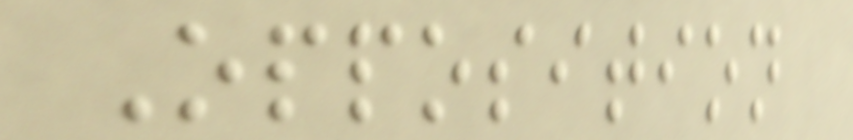Opposition
